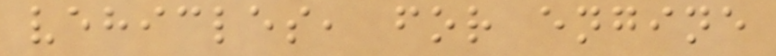vehicles, for engine
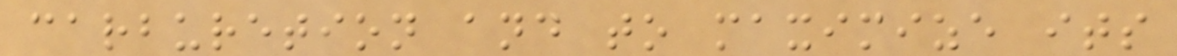carburetion and to maximize its
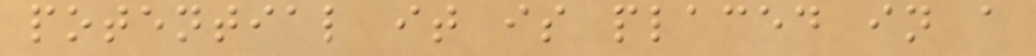potential it is placed in a
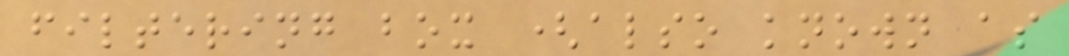filtering box (also known as
